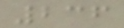236
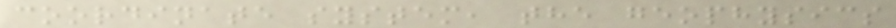coordinate system, the geophysics
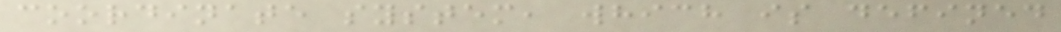coordinate system, which is defined
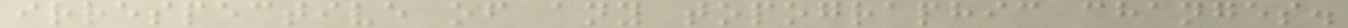irrespective of any topographic changes.
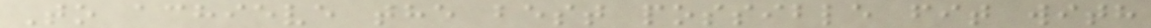To achieve the best possible fit with
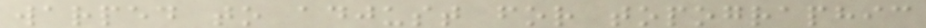warped to adjust for topographic
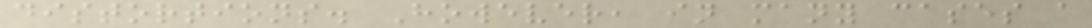distortions. However, in many cases a
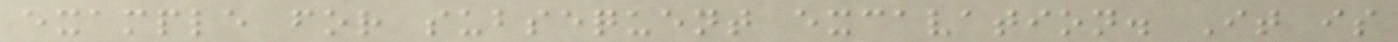example for subsequent excavation. It is
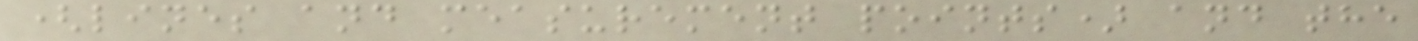(lines and measurement points) and the
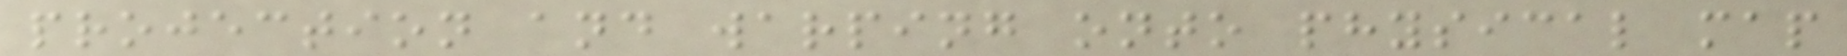projection and warping onto physical map
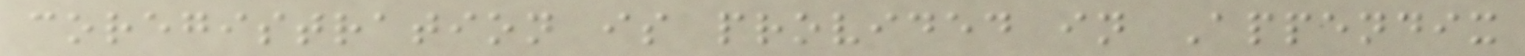coregistration is provided in Appendix
